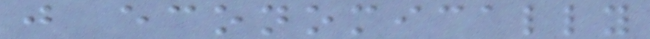just economically
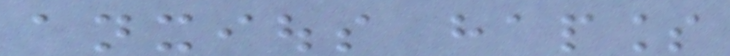anxious hapless
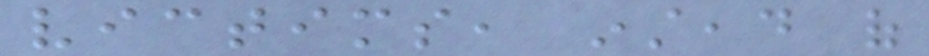victims, instead of
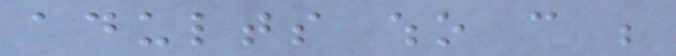adults who can be
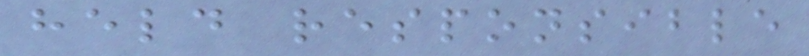held responsible
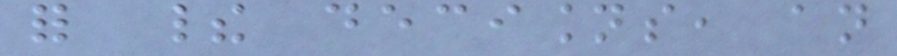for their decisions, an
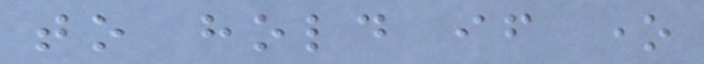to hold if one
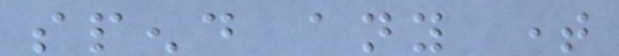spend any time
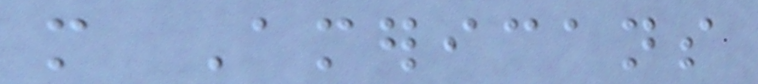more Americans
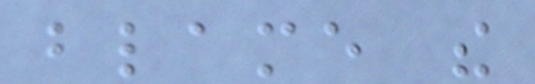blame the
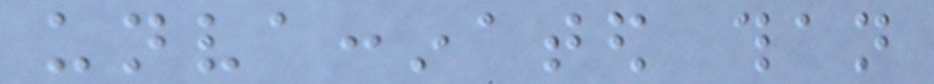unvaccinated than
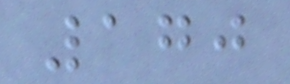170
